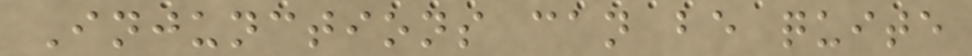Injunctions can be quite
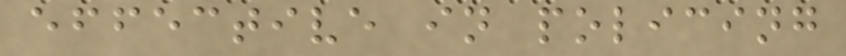effective in policing
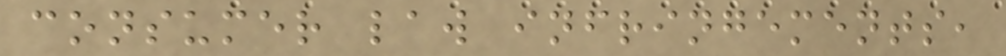consumer law infringements,
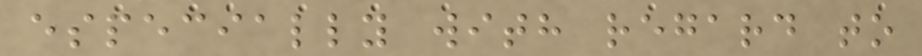especially with regard to
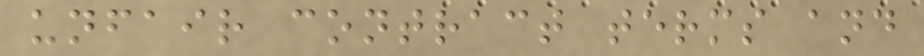unfair contract terms and
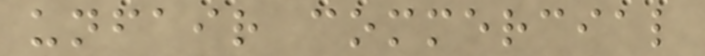unfair commercial
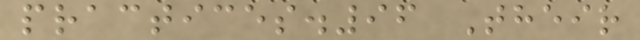practices.96 Their
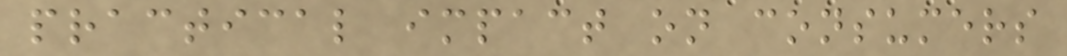practical impact on consumers
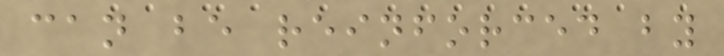can be reinforced by
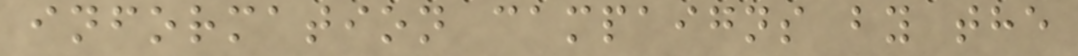information campaigns by the
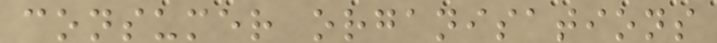consumer organisations
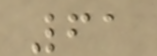61
